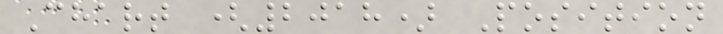Chart (2018) Position
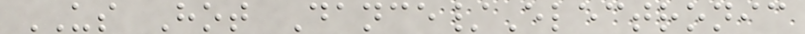US Hot Dance/Electronic
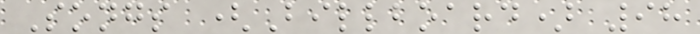Songs (Billboard) 98
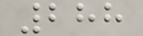288
